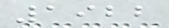1922
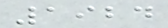1924
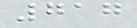717
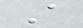A
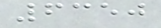6350
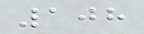108
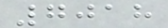7018
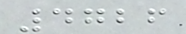4726
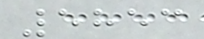5853
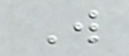W
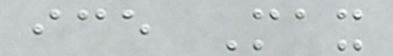ice Max
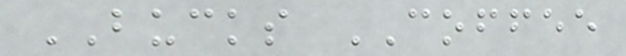BUCKS COFFEE
